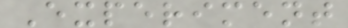Experiment
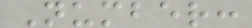Number:
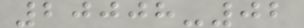20008-02
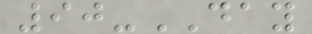90-DAY
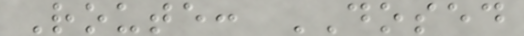Route: DOSED
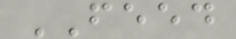FEED
